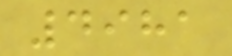4981
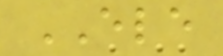ELE
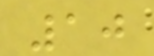10
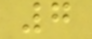7
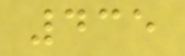435
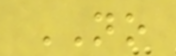NO
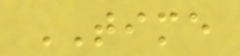TIME
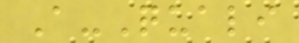A-Quali
